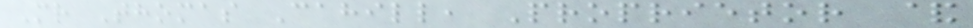Mr Thomas Cahill, Proprietor &
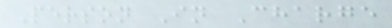Person In Charge
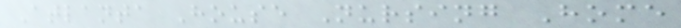Atlanta House Nursing Home
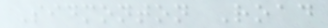Sidmonton Road
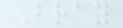Bray
